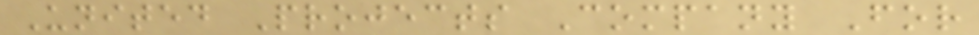United Projects Company For
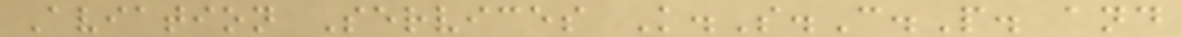Aviation Services K.S.C.P. and
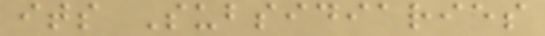its Subsidiaries
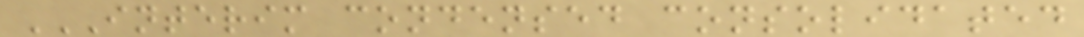INTERIM CONDENSED CONSOLIDATED
